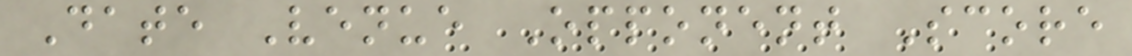Date Venue Opponent Score
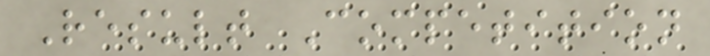Result Competition
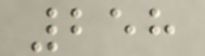258
